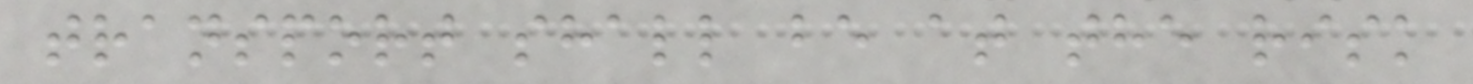transport shall be at the risk
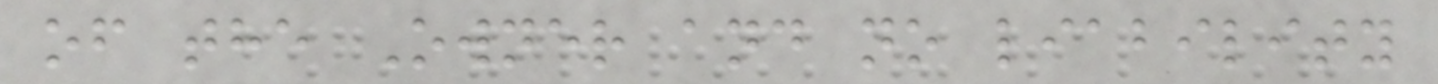of the Owner and no liability
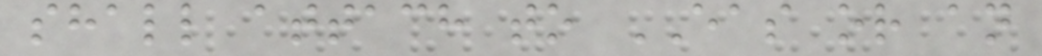shall attach to EAS or an
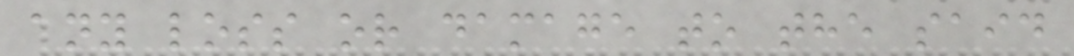any loss or damage to the said
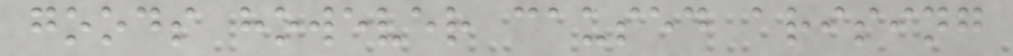goods however caused arising
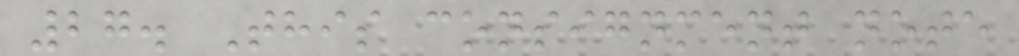27. This consignment note
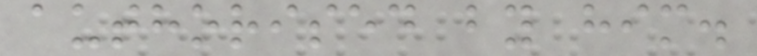authorised by him.
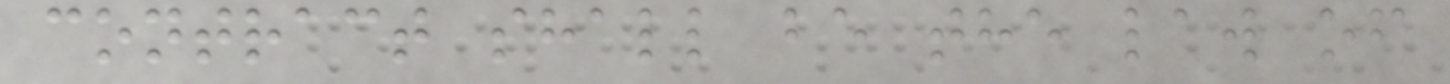contract shall be the law of
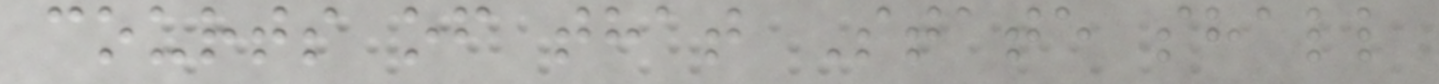courts of that State shall
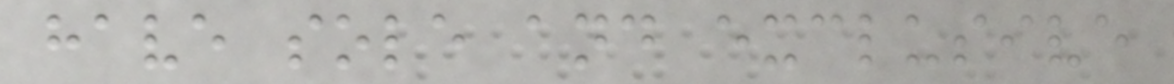have sole and exclusive
